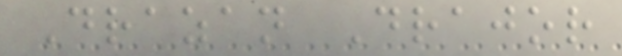Drazan Drajor
